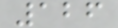126
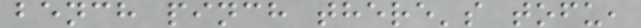bench pinch there's tofu,
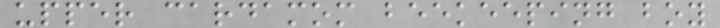upper cardamom beekeeping boy
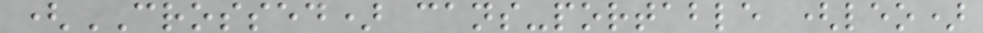(CROSSED) cans-portable (leo)
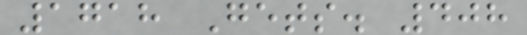1718 Gets. 408
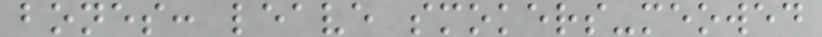bones: leave smokers-meowed
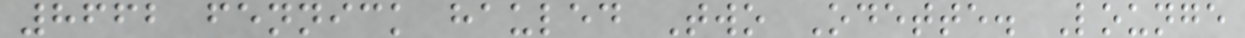8662 fennick hauled Two Odette. Lounge
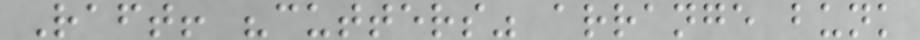Raft! "cutters" arrange bunk
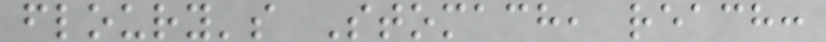floury's Stomach, reach:
